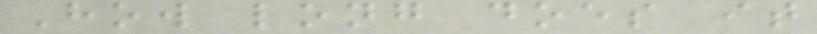How long does it
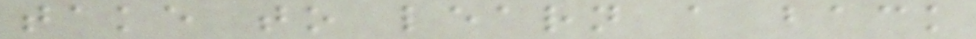take to learn a back
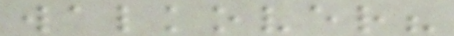walkover?
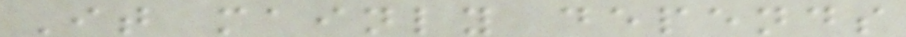It mainly depends
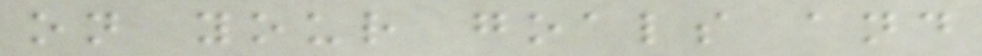on your goals and
